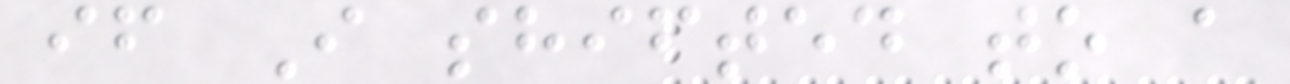if I shifted to a
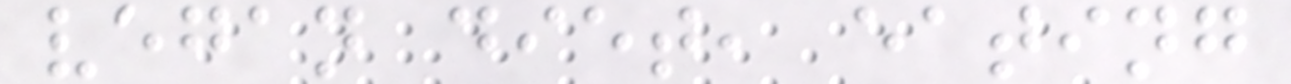vegan diet, eating
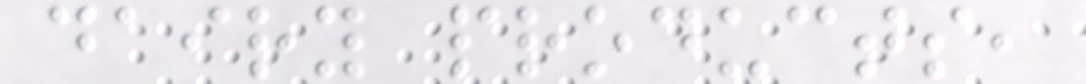dairy products,
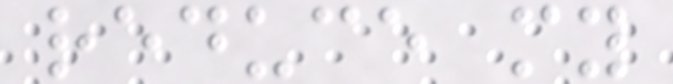reduce my
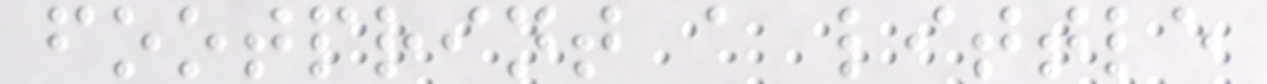footprint a little
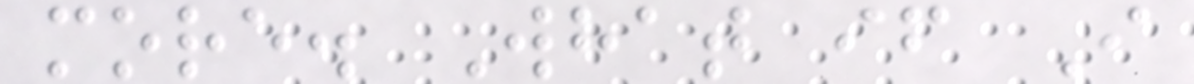more. What if I
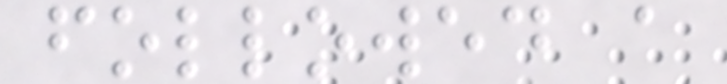followed a
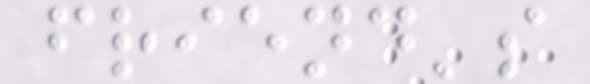friend's
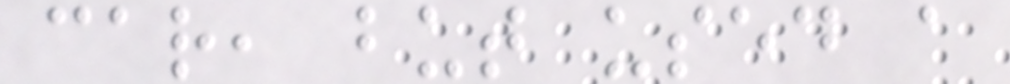car, but used a
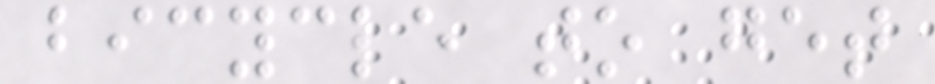bicycle to get
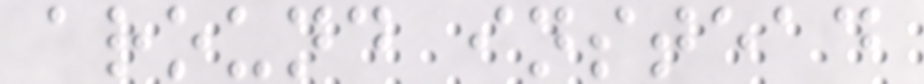around instead
